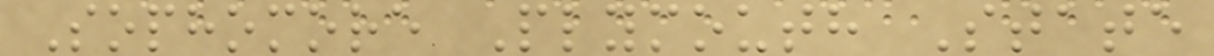Sophomore Plymouth State
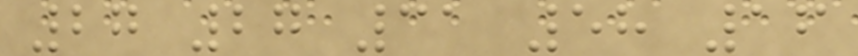27 27 31 58 16
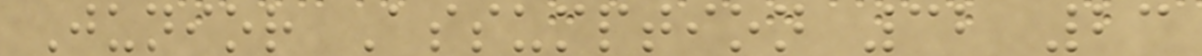Junior Assumption 32 23
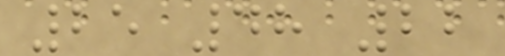25 48 22
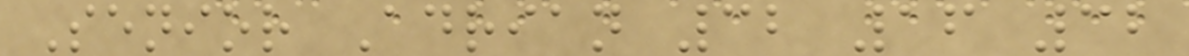Senior Adrian 32 16 32
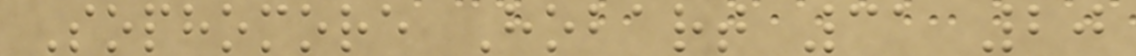Sophomore Hobart 31 20
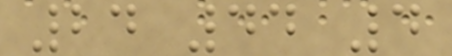24 44 4
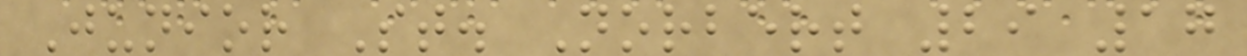Junior St. Norbert 29 17
